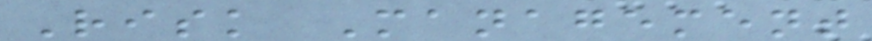Risk Management
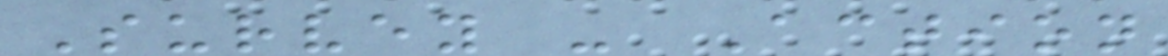Survey - Action
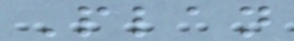Plan
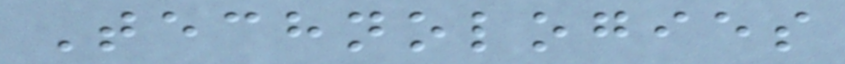Technologies
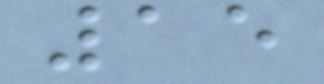15
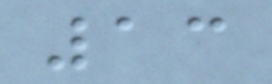13
